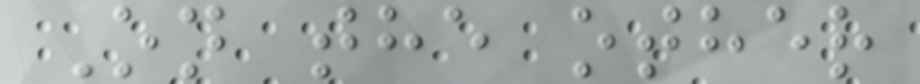On the other
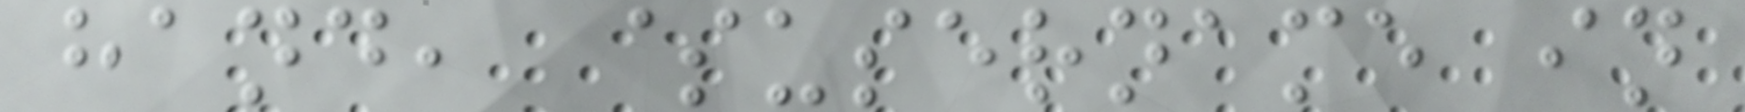hand, $username in
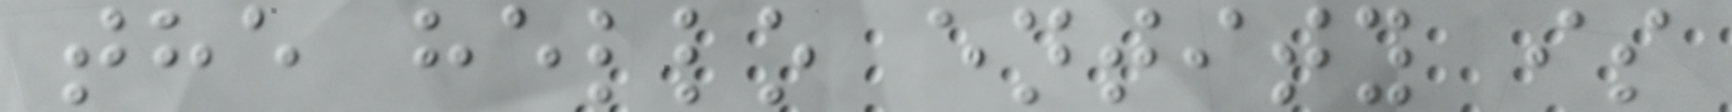the hello entity is
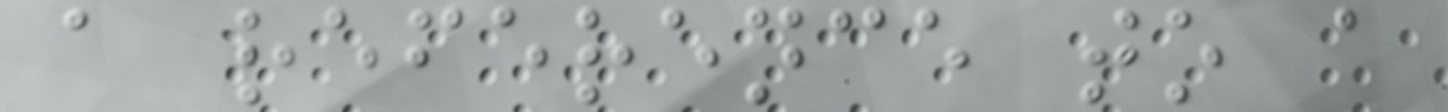a reference to a
